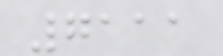7111
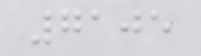7105
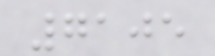7105
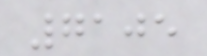7105
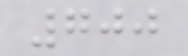700
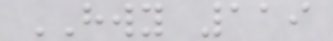HWY 119
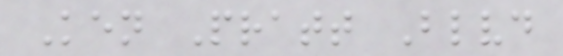Ken Pratt Blvd
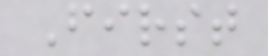First
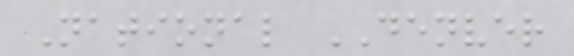National DENVER
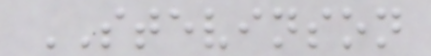STEVINSON
